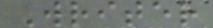Writer
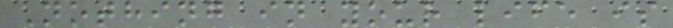Nothing in your life is
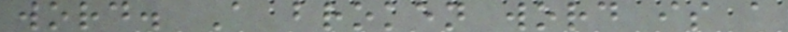word. A broken word is a
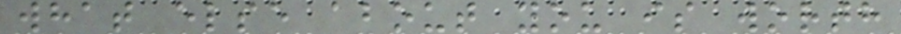what else about you is worth
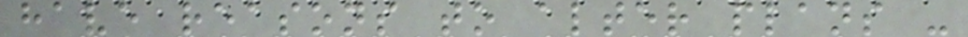have reasons to alter plans -
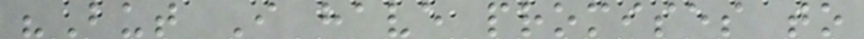"But I have promises to
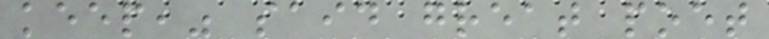keep," said great poet
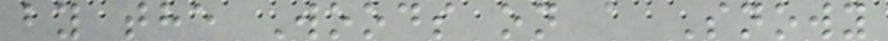by the Woods on a Snowy
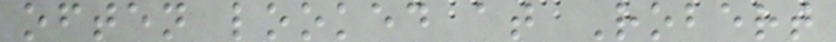often looked at Robert
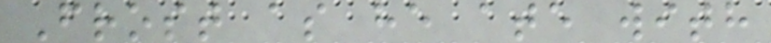Frost as he ate with
